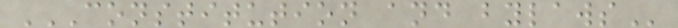CONSTITUTION AND BYLAWS
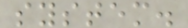system.
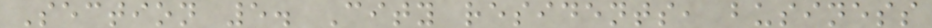Section 5. City residents, business
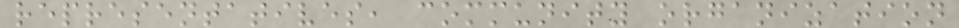representatives, community organization
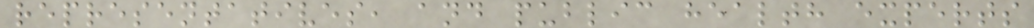representatives, and public health experts
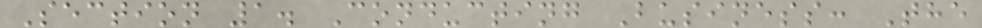Section 1. Conducting Business: The
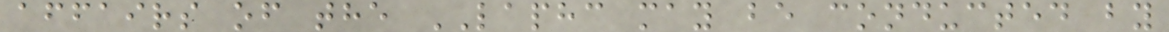affairs of the LAPHC may be conducted by
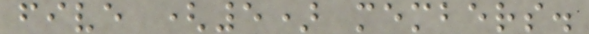five (5) members.
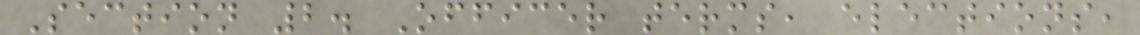Section 2. Officer terms, elections,
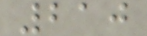210
